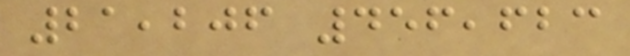21,206 456,623
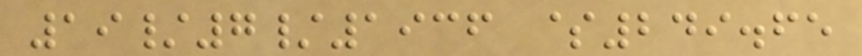19/7/1936 $249.65
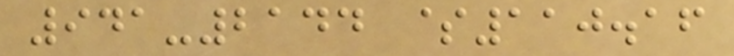941-2144 $110.16
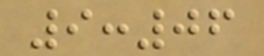9:06
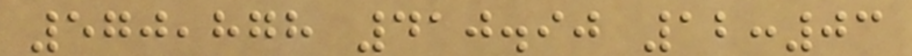570,878 410.90 12:03
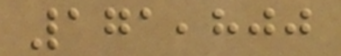171,800
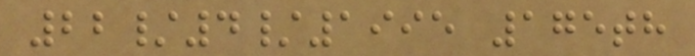22/4/1995 175th
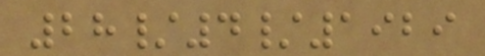28/4/1929
